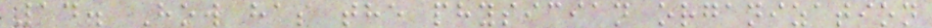14. How has the physician organization
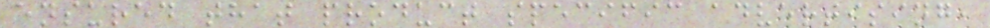ensured that product specific advertising,
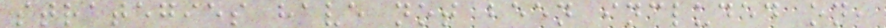strategies have not been included on,
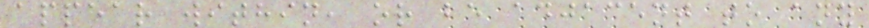appear within, or be adjacent to any
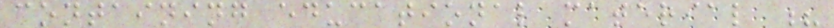containing educational material ?
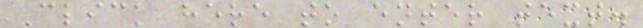Click here to enter text.
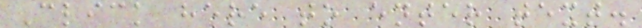Click here to enter text.
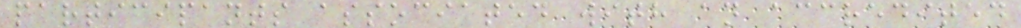participants associated with an accredited
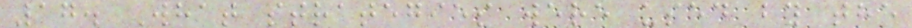17. What strategies were used by the
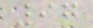97
